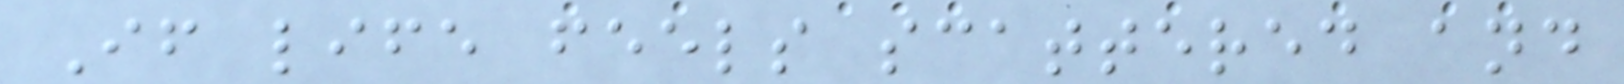If life feels scattered and
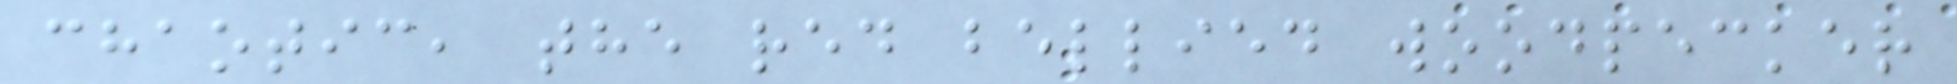chaotic, the red bellied woodpecker
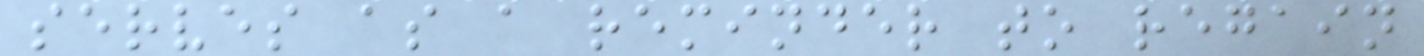serves as a reminder to regain
